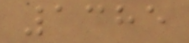1385
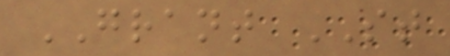GRANT ST
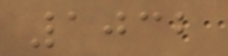1032
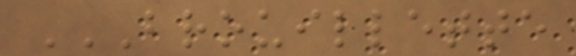BROUILLETTE
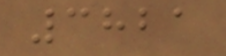3821
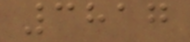3817
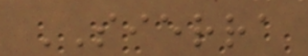SIERRA
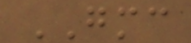GMC
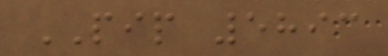PIP 5893
